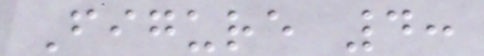Figure 4:
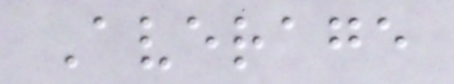Average
